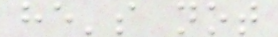he's not
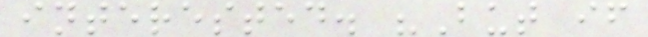interested. "But if
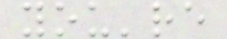you're
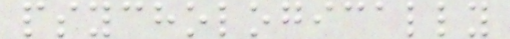psychologically
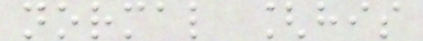normal [his
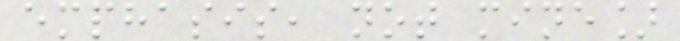emphasis, not mine]
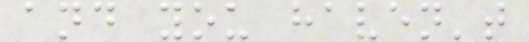and you haven't
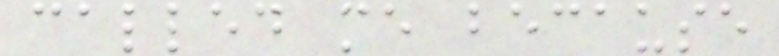called me because
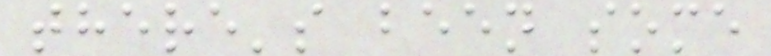there's been some
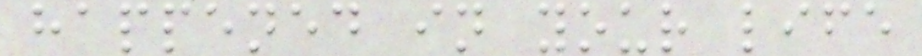happened in your life
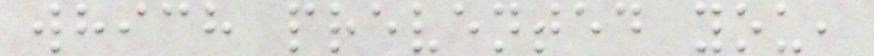which prevented you,
